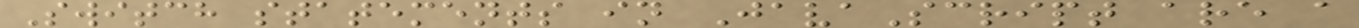Switch statements in JavaScript are a
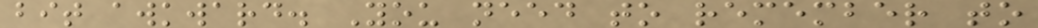bit awkward. You need to remember to
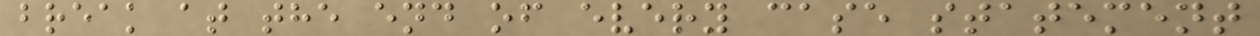break at the end of every case statement
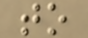to
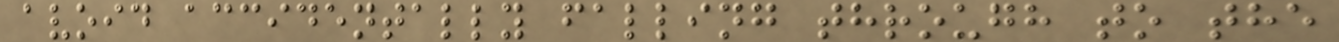avoid accidentally falling through to the
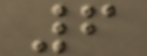6
